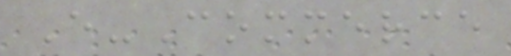E-Commerce
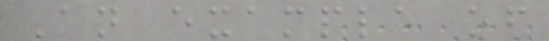An example of
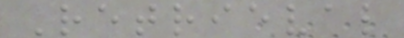Retrieval
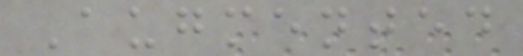Augmented
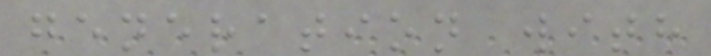generation with
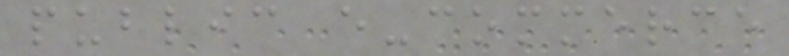public e-commerce
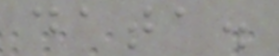data.
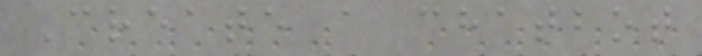Create a chatbot
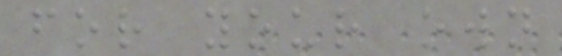for your own
